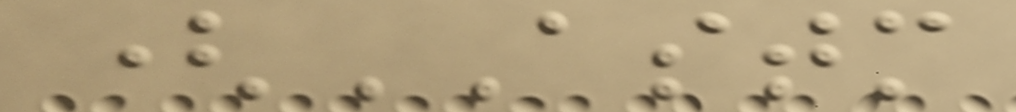(ASTM
